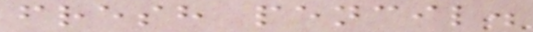fresh pencil.
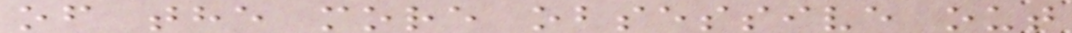of the more obsessive out
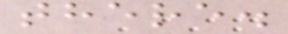there.
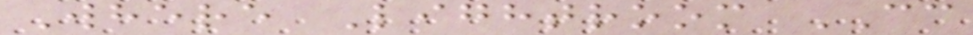Where Lightroom CC
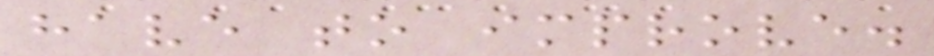have to improve.
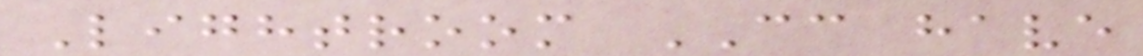Lightroom CC have
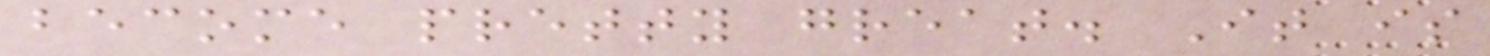become pretty great. It is
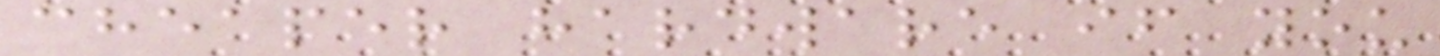cheaper hardware if you
